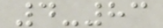4-83
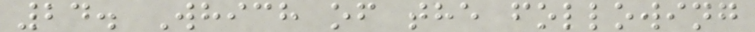24. Which of the following
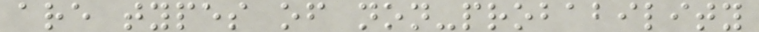are types of non-probability
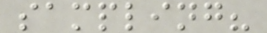sampling?
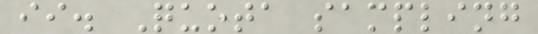ii. Quota sampling
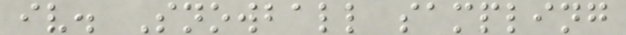iv. Snowball sampling
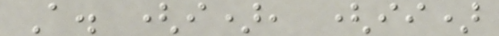A. (i), (ii)
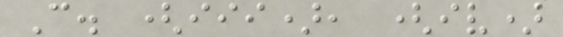C. (iii), (iv)
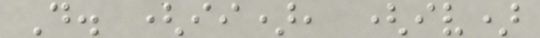D. (ii), (iv)
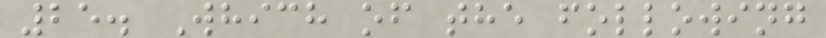25. Which of the following
